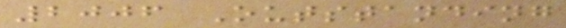2006 Outstanding
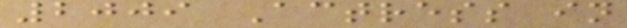2009 Actress in
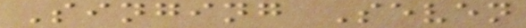Singing Seven
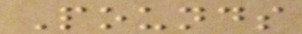Pounds
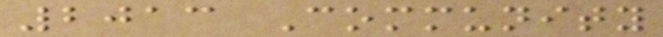2013 Community
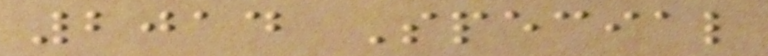2014 Special
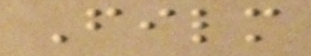Film
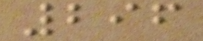296
